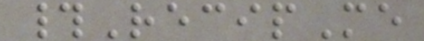#RecipMe
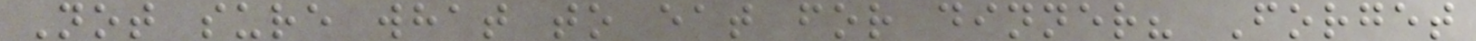Not sure what to eat for dinner? Forget
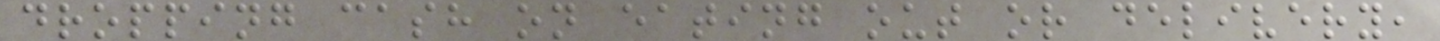dropping cash on eating out or delivery,
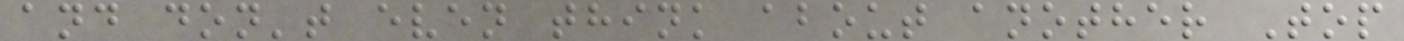and don't even think about another Top
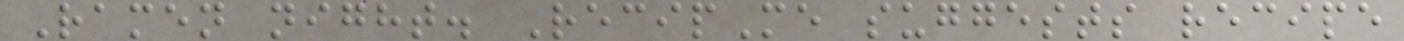Ramen night. RecipMe suggests recipe
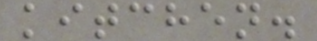kitchen.
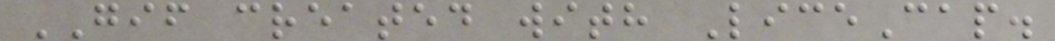GIF created with LiceCap.
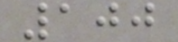100
